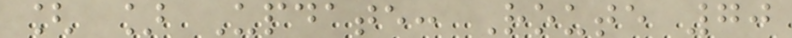[ ] Update: Route 70
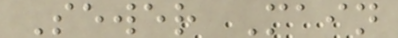Sewer Main
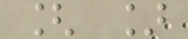[ ]
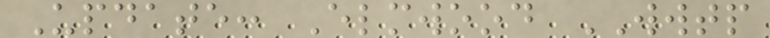Update: Elmwood WWTP
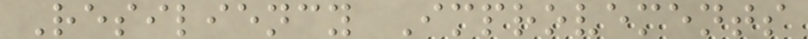Resiliency Improvements
